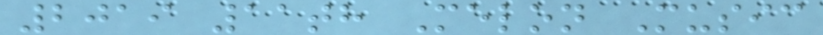2019 11th Melon Music
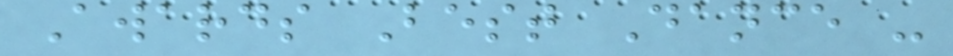Awards Best Dance -
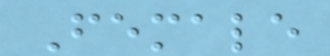Female
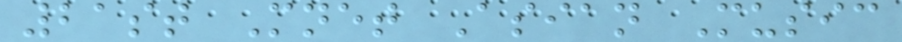21st Mnet Asian Music
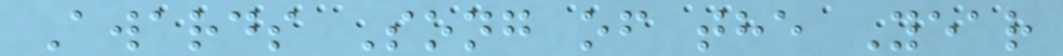Awards Song of the Year
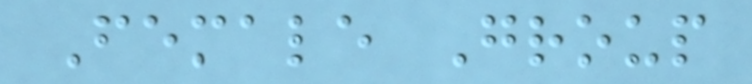Female Group
